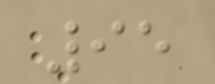95
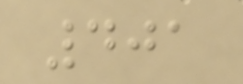401
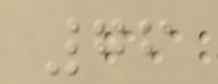76
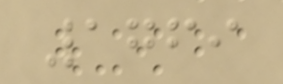1769
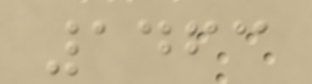1463
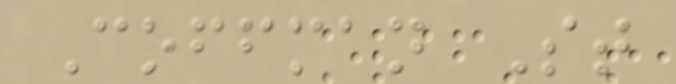Coffman St
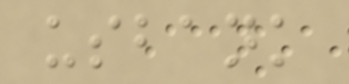usbank
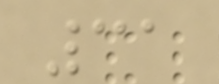31
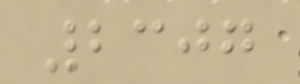2307
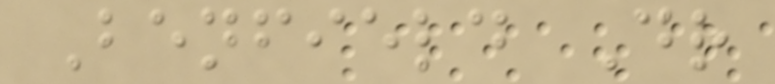Benfield Dr
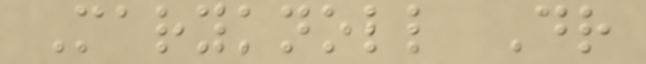Maryknoll Dr
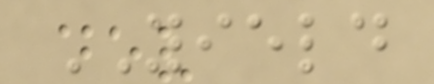YIELD
